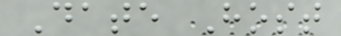Date Host
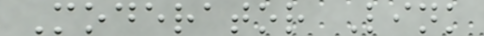Moderator Link
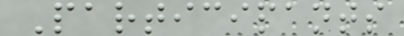Participants
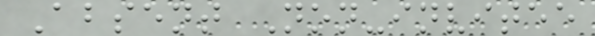Absent Non-invitee
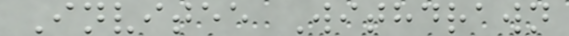Invitee Withdrawn
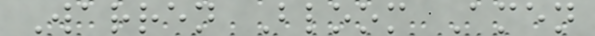Warren Bloom Amen
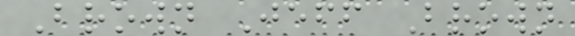Brown Jeff Brown
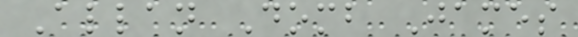Allan Domb James
